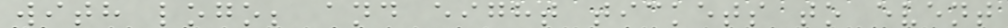with logo; and eight tickets to event
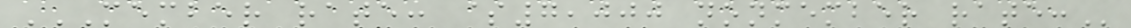MEMBER RATE: $7,000 NONMEMBER RATE:
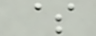$
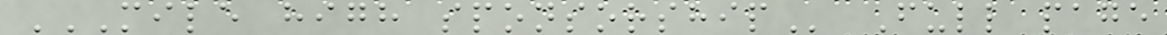MILE HIGH SPONSORSHIP Full page
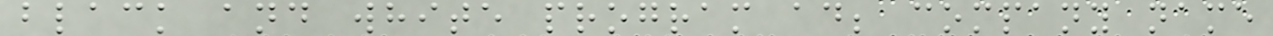black and white program ad; company name
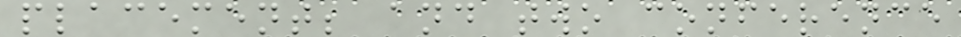placement; and two conference
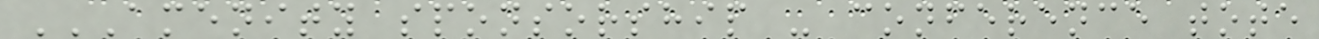AMENITY SPONSORSHIP - CONFERENCE TOTE
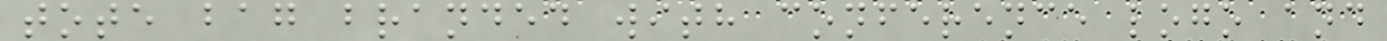tote bag branded with conference logo and
